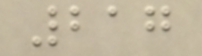217
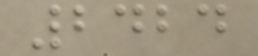2424
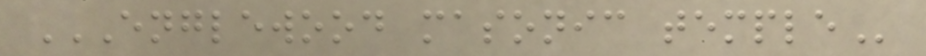ENGLEWOOD MASONIC TEMPLE
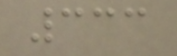333
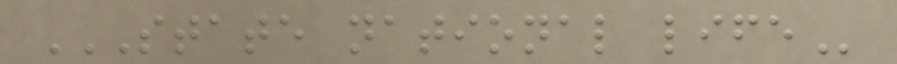STATE NATIONAL LIFE
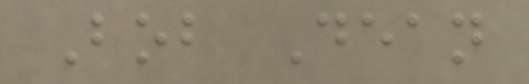Bob Dean
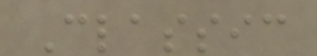Classic
